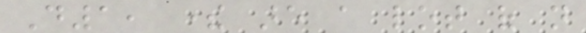D1, there are a lot of not
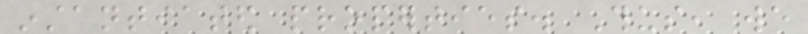instantiated properties. Thus, we
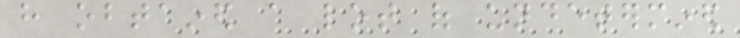have obtained a lot of undetermined
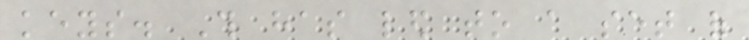keys. This has led to a set of
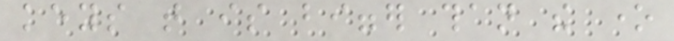keys that is bigger than the one
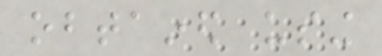obtained using
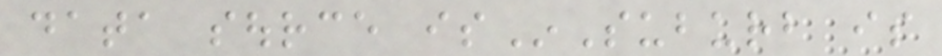data source isInSuburb is
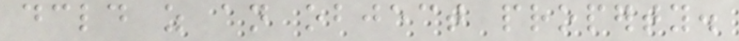declared as an object property.
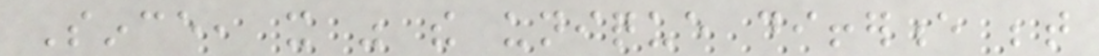Since, it was the unique difference between
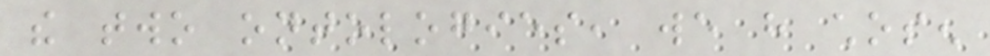the two ontologies, we have chosen
